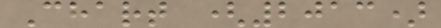Chart (2013)
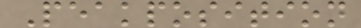Peakposition
